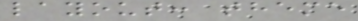layout: theme
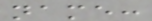name:
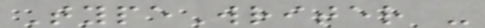TypeWriter -
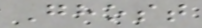Ghost
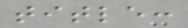title:
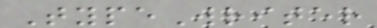TypeWriter
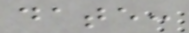date:
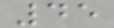45
